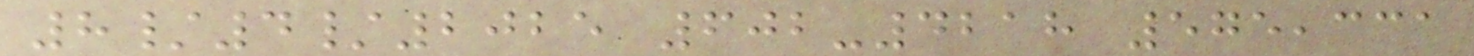8/4/2025 602-4218 575,331
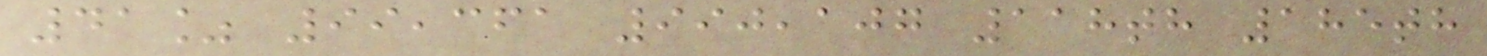41% 99,361 990,107 118th 185th
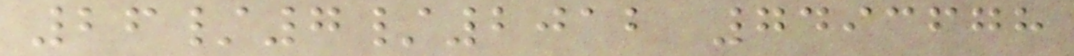26/7/2012 7493678
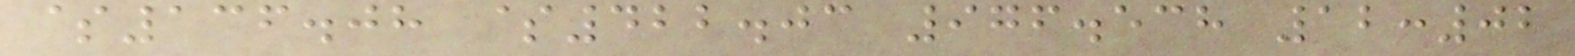$136.08 $422.03 976.538 12:02
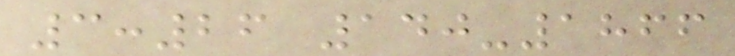3:26 140-1866
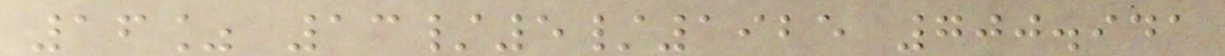16% 13/5/1925 700.941
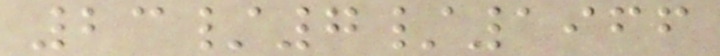23/7/1966
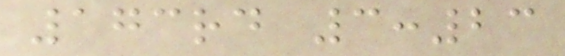173rd 3:23
